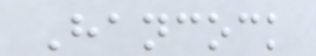Hancock
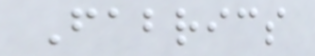Fabrics
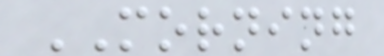MORNING
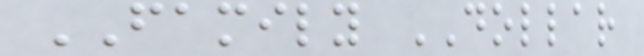FAMILY DOLLAR
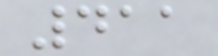411
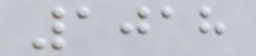1018
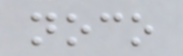noco
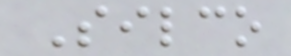Silco
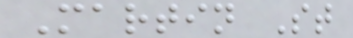Martin St
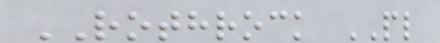ROTHROCK PL
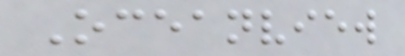Oceanview
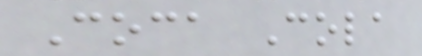Coca Cola
